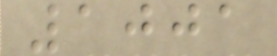1001
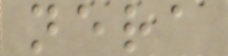nera
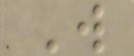W
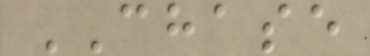CHASE
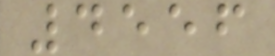4556
